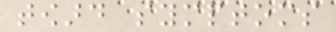toward symptoms
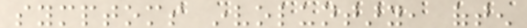symptoms involuntary, often
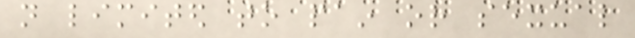not limited to pain or sexual
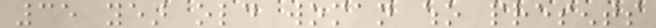35 year old woman who presents
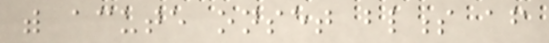with acute onset blindness after
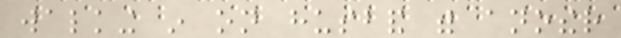walking in on husband with another
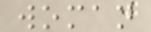woman
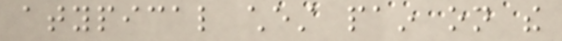atypical chest pain on the
